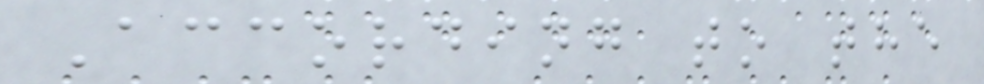According to the
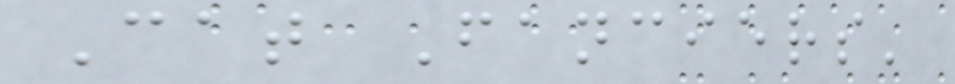Cat Fanciers'
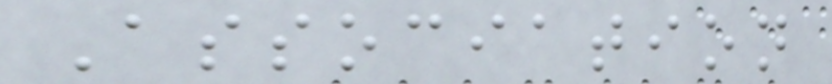Association
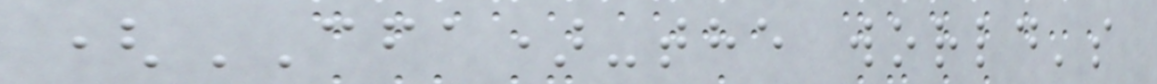(CFA)-the world's
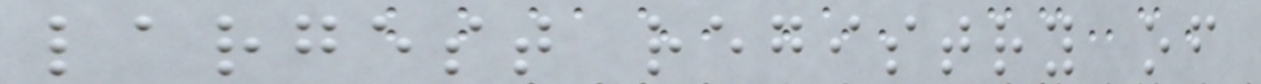largest registry of
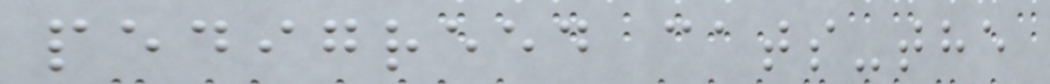pedigreed cats-the
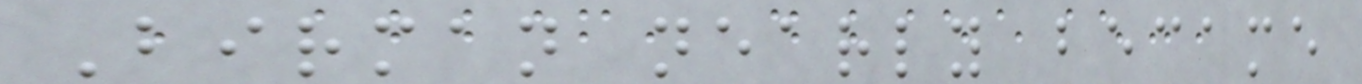Birman nearly became
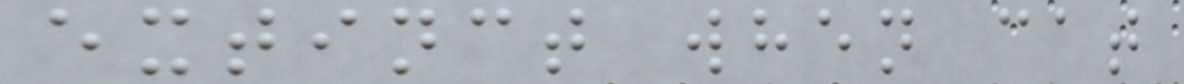extinct when cat
